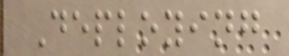Deploying
